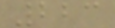223
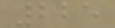225
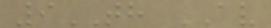9TH AV
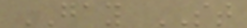GAY ST
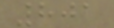801
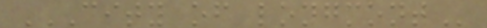CITY OF LONGMONT
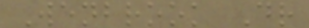Wenbrook Dr
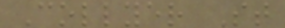Collyer St
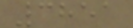3851
